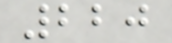220
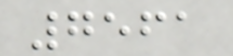7561
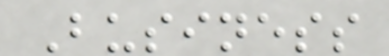Business
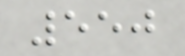550
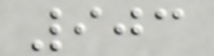903
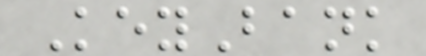KeyBank
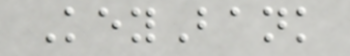KeyBank
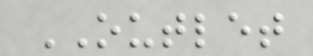OUTLET
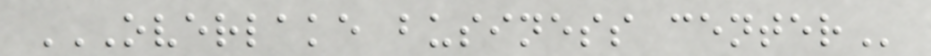OVERLAKE BUSINESS CENTER
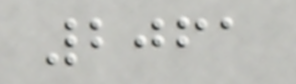2061
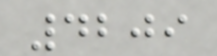4209
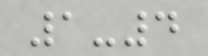1-4
